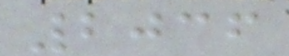2036
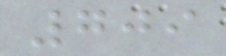709
